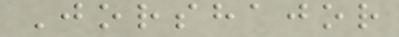Jorshajor
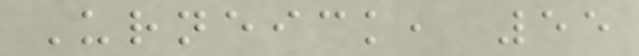Urneick, 55
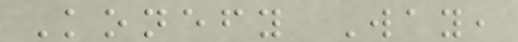Konefy Way,
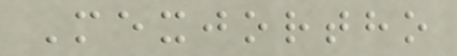Mexjortho
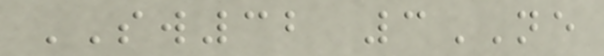SW32 3NE
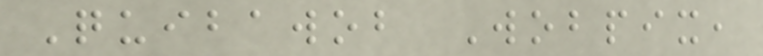Quibawob Wobpix,
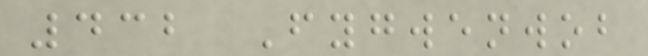432 Fygwenwob
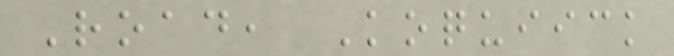Road, Koquiick
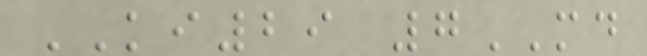KI29 7MD
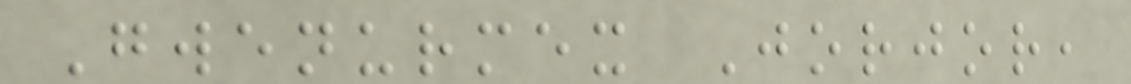Gwenurmex Jorjor,
